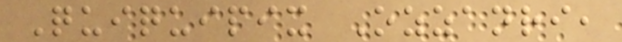Quiquipix Ozzanri,
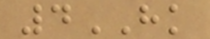4HK
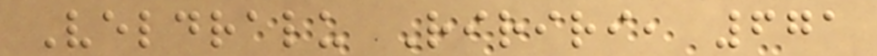Veldralu Ririri, 671
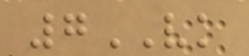7VK
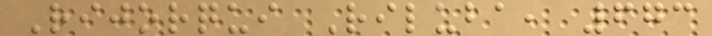Rijorqui Riluba, 673
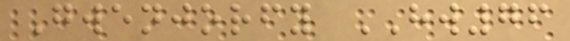Gwenjorfy HW76
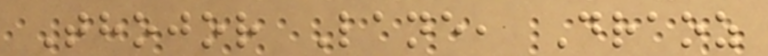Thojor Lane, Draoz
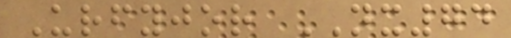Urfyjor NX74
